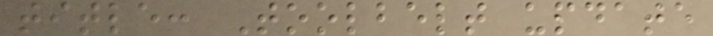title: Toolbelt update
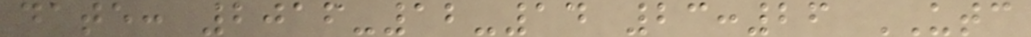date: 2016-12-14 23:26 UTC
